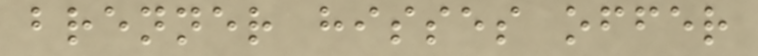brenner hisses offer
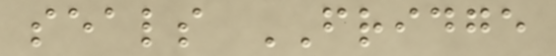seals FRIDGE
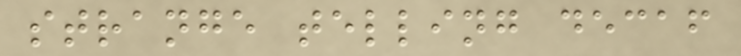strange telling decaf
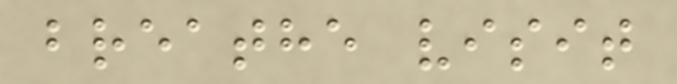breathe visit
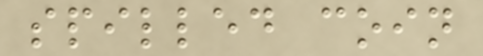spilled coin
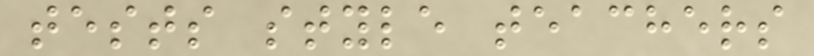tests style teachers
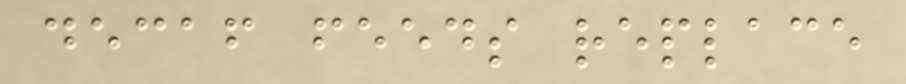decaf feeds replace
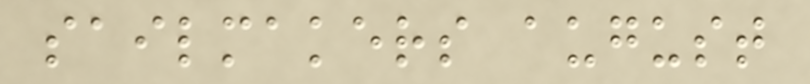sailmakers august
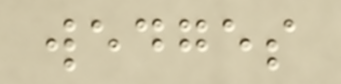wedges
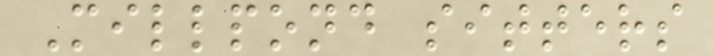Millpond sitters
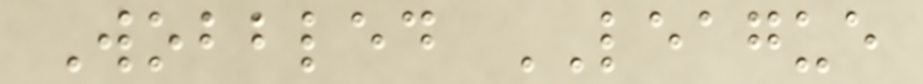Wobbled LEAGUE
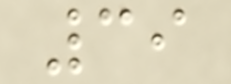39
